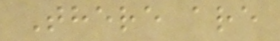There are
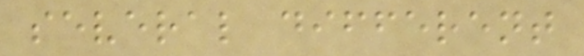several different
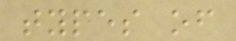types of
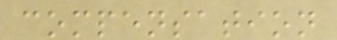compensation
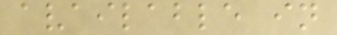available in
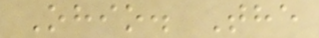Ohio. The
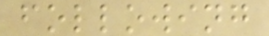following
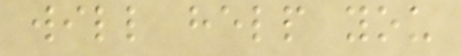will help you
